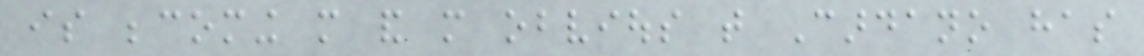is becoming more and more obvious that Cardano has
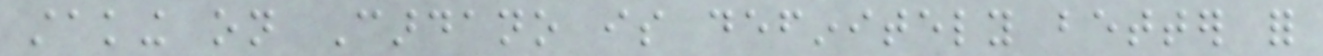staking on Cardano is definitely better for
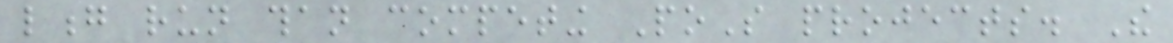long run than competing PoS projects. The
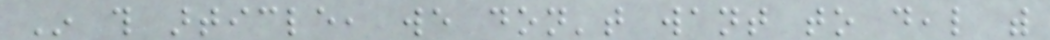In this article, we don't want to deal with
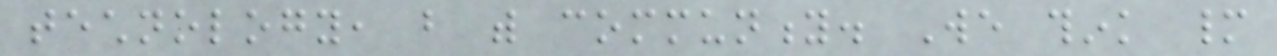technology, but with community. We think many
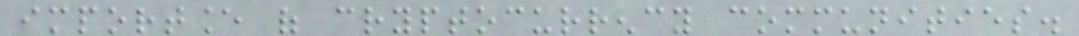importance of cryptocurrency communities.
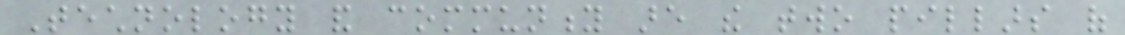Technology and community are the two pillars of
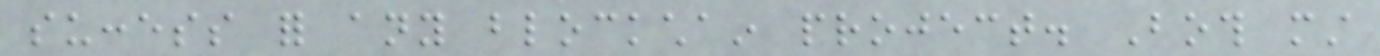success for any blockchain project. Both must
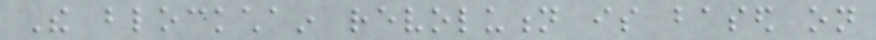The blockchain revolution is based on
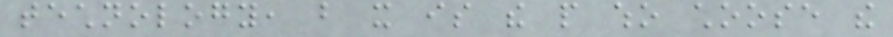technology, but it is the people who choose the
